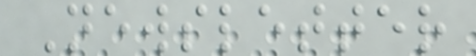Newsletter
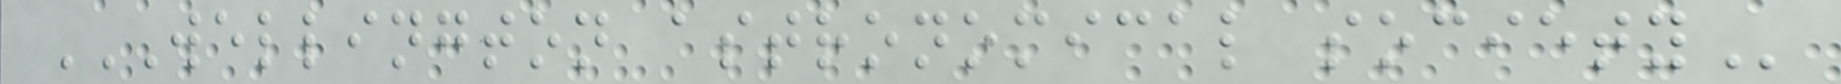WELLINGTON ASTRONOMICAL SOCIETY
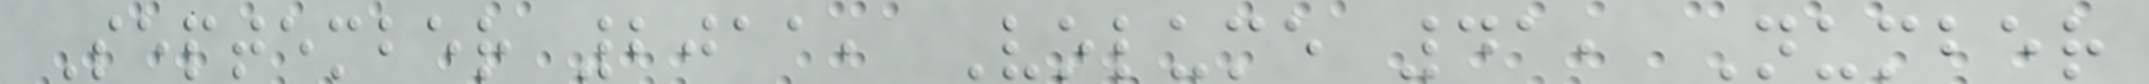September 2011, Volume 41, Number
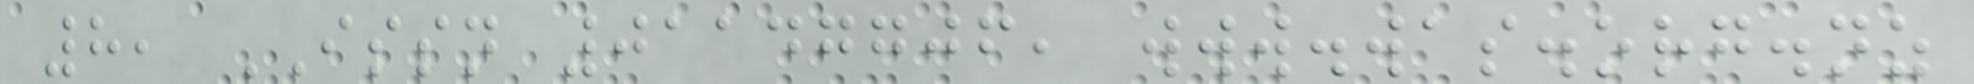8, ISSN 01147706, www.was.org.nz
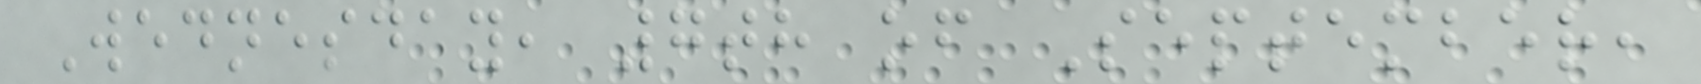Wednesday, 7th of September,
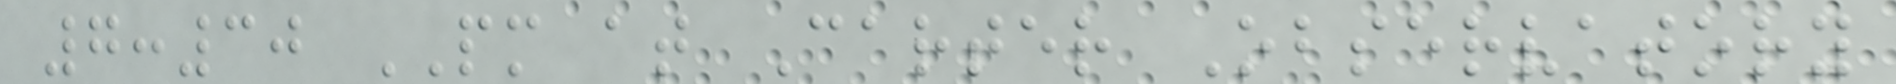7:30 PM at Carter Observatory
